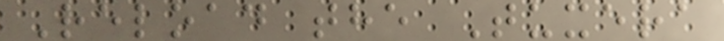Reload the Tuxera
